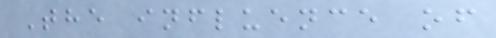The influence of
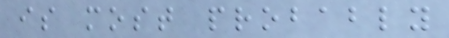is most probably
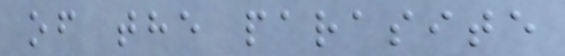of the parasite
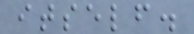itself.
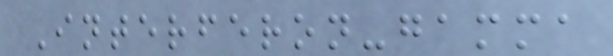Interferon-gamma
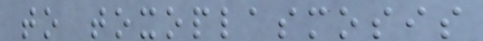to toxoplasmosis
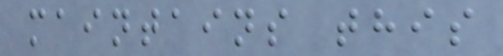maintains this
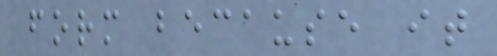form because it
